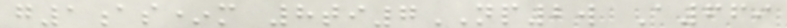g1as*m 8ti7NP2w A669
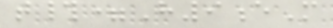t#=H9eM
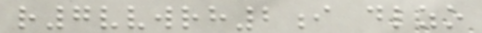r7vvwrh2i dlzo
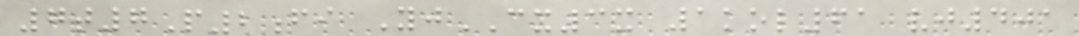7t7P2fi YjCX3x 1kol61 vj401
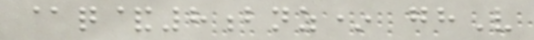@q&8bnz* ghV
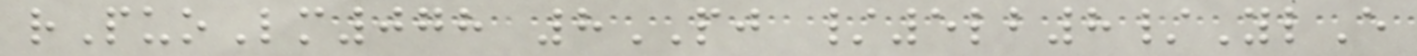rPuoLm078 8PJ /5lb8/YlE
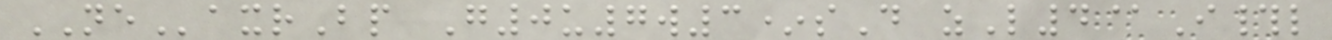NEaxrBp G0u7w3*sD zL4@I#l
